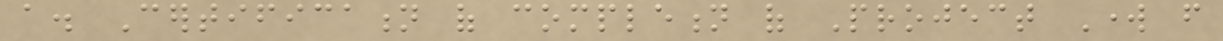a. Certification of completion of Project Work from
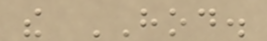the HOD.
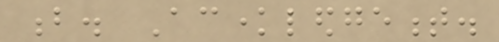b. Acknowledgement.
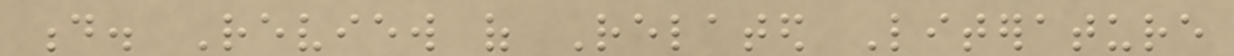d. Review of Related Literature
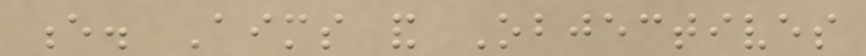e. Aims and Objectives
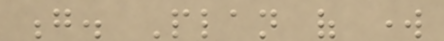g. Plan of work
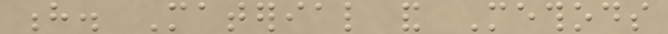h. Material and Methods
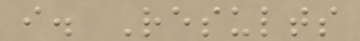i. Results
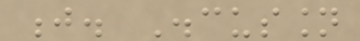j. Discussion
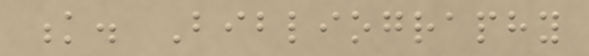k. Bibliography
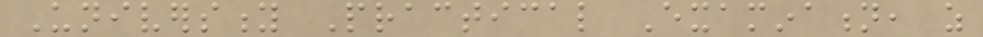University Practical Examination, as
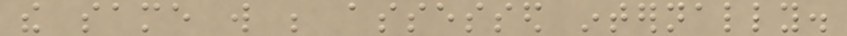the same will be assessed internally.
